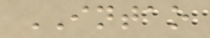INTAO
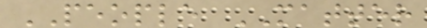PEOPLE MATTER
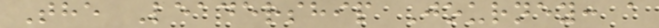The Leadership Journey: a
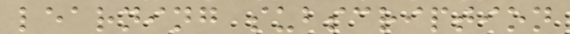learning subscription
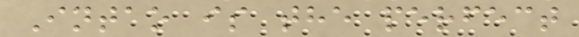Intao is the perfect
